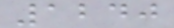1240
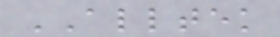ALLTEK
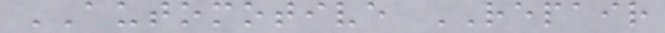AUTOMOTIVE REPAIR
